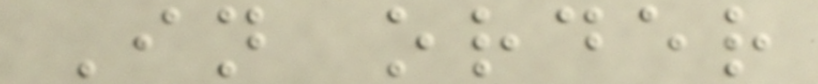In order
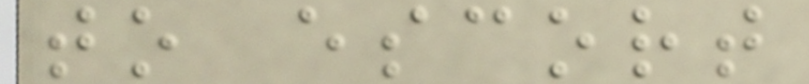to escort
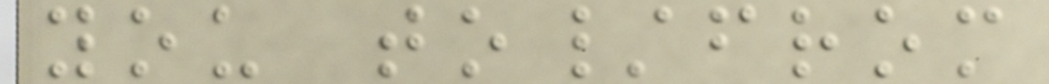you to/from
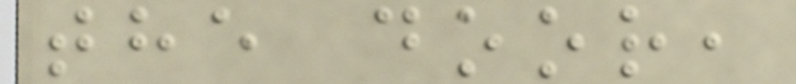the door,
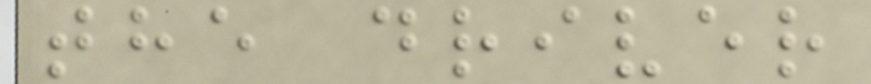the driver
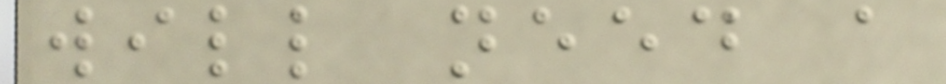will need a
